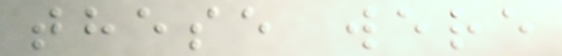these were
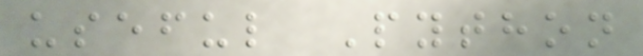useful Python
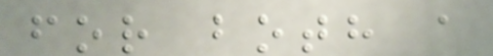for both a
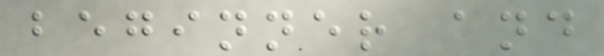beginner and
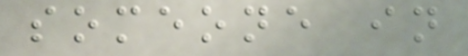someone in
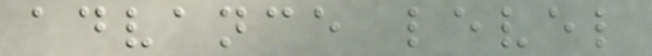advance level
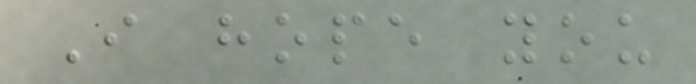I hope you
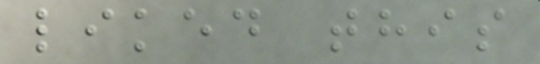liked this
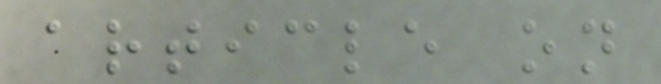article on
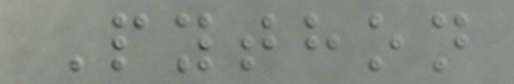Python
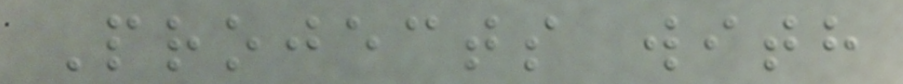Projects with
